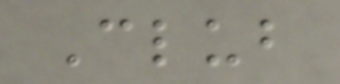Club
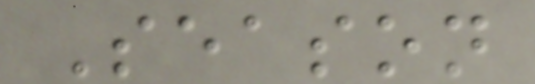Season
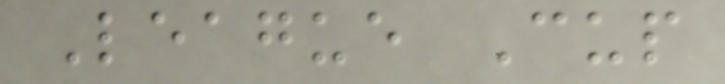League Cup
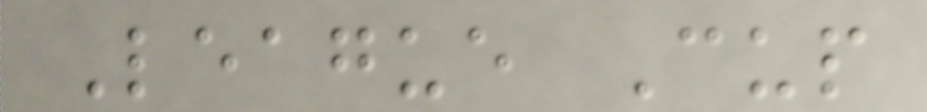League Cup
